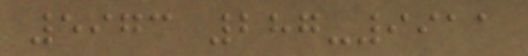5973 287-9911
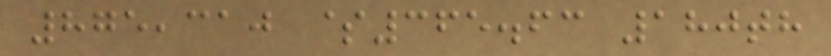875,310 $365.63 180th
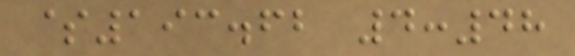$193.62 4:48
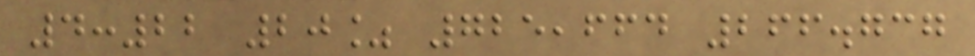4:22 20% 725,664 266.737
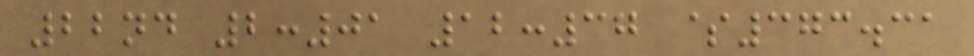22nd 2:01 12:37 $373.31
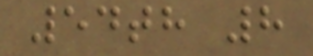54th 8
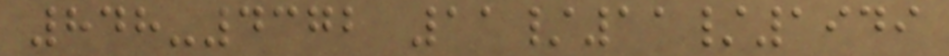848-4372 11/11/1949
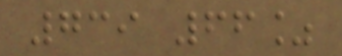739 66%
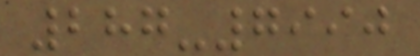287-7990
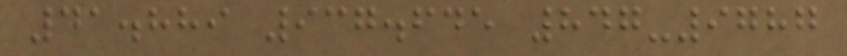41.889 937.645 847-9787
